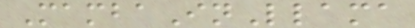MambaInLlama
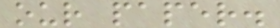our paper.
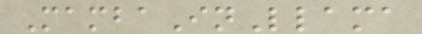MambaInLlama
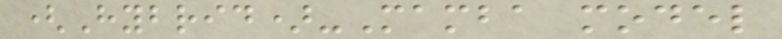(Hybrid)-Mamba model
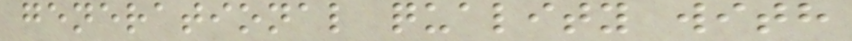generational quality with
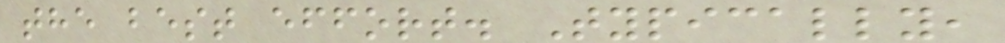the best effort. Typically,
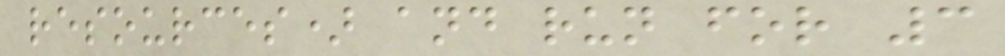resources) and run for 3
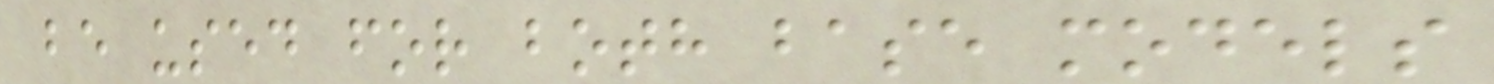be used for both base models
